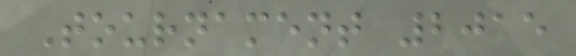Tournament 2015
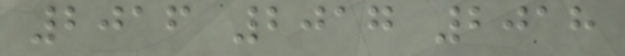2016 2017 2018
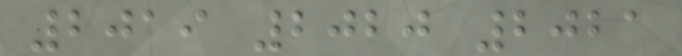2019 2020 2021
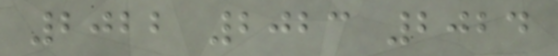2022 2023 2024
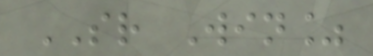SR Win%
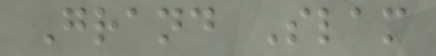Grand Slam
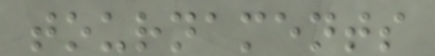tournaments
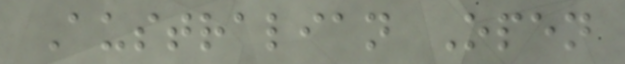Australian Open
